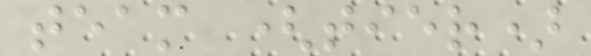team (tier)
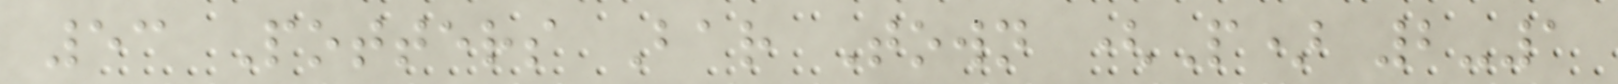53 Potters Bar Town (P) 2-1
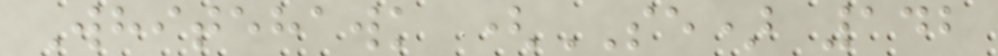Whitehawk (SE) 142
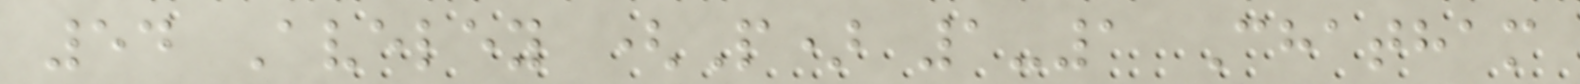54 Aveley (P) 1-1 Chatham
